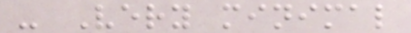- Very minimal
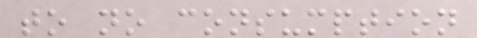to no consumption
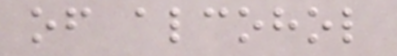of alcohol
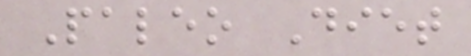Paleo Diet
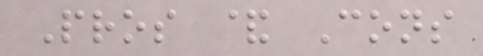Pros & Cons
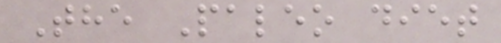The Paleo diet
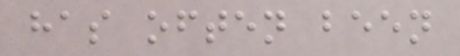has often been
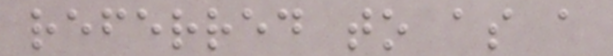referred to as a
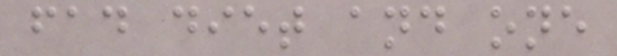fad diet and one
